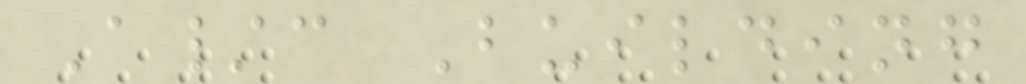A/c Building
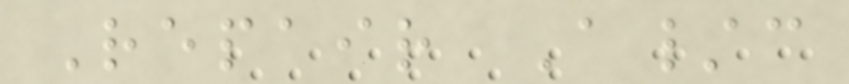Repair A/c
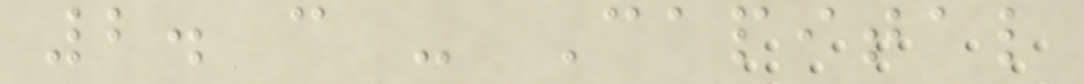2. c - Capital
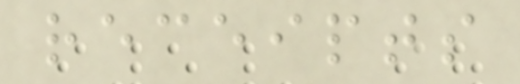receipts
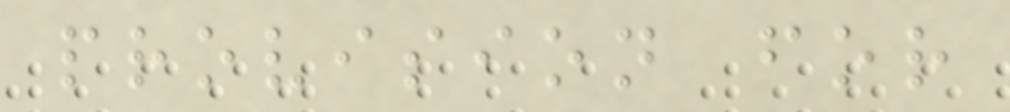provision for
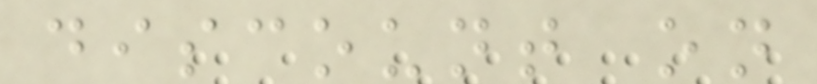discount on
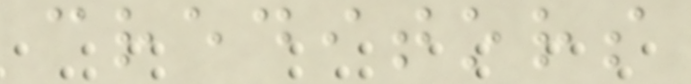creditors
